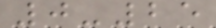0-25
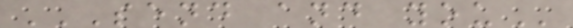SEND AND YOU
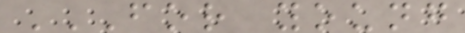FOR YOUNG
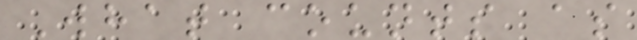What counts as
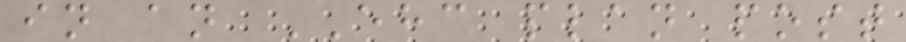in an EHC plan post
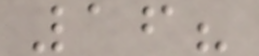16?
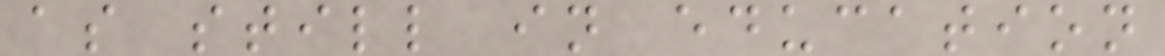as still in education
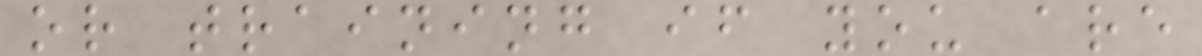or training if you are
